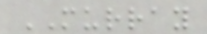MURRAY
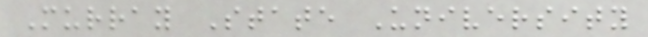Murray State University
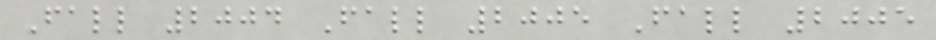Fall 2004 Fall 2005 Fall 2005
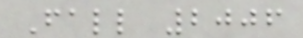Fall 2006
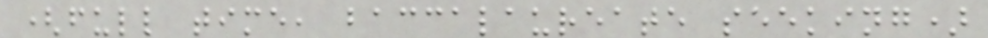(full time, baccalaureate seeking)
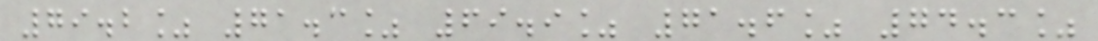79.2% 71.3% 69.9% 71.6% 74.3%
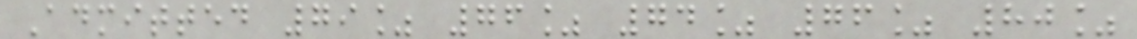Admitted 79% 76% 74% 76% 80%
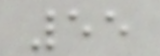55
